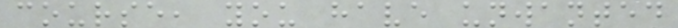course, you have unwanted
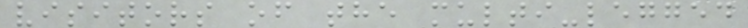visitors of the multi-legged
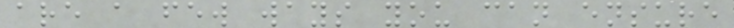are a few ways you can ensure
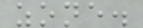zone.
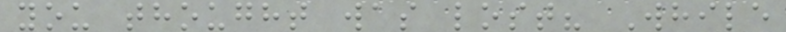you thought was lost? While
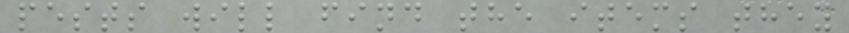pests will find the items they
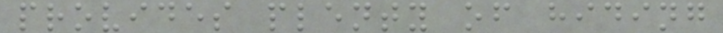provides plenty of hiding
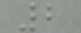2
